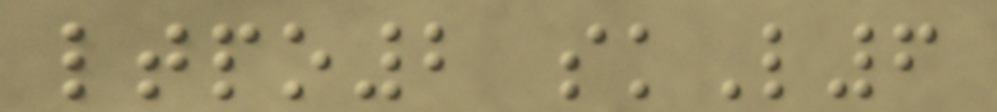ltpo2 skL6
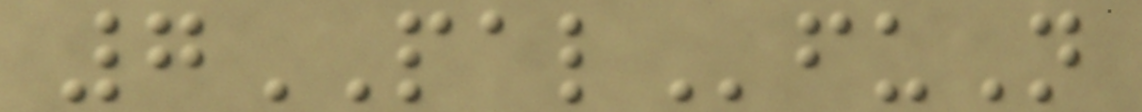7PALfuN
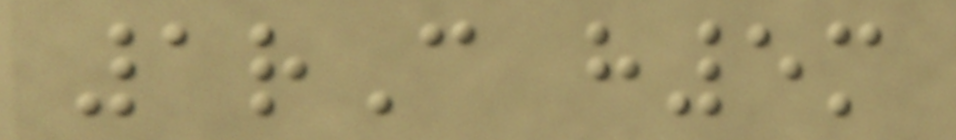1rC h5m
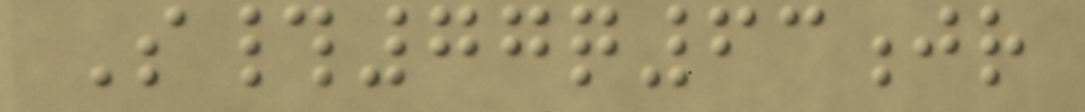S#77q63jr
